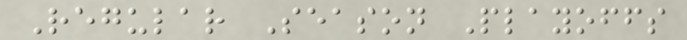Regular Season Playoffs
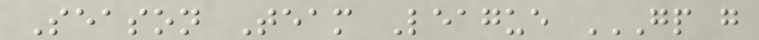Season Team League GP G
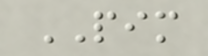PIM
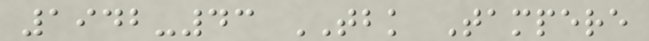1942-43 TBK Tampere
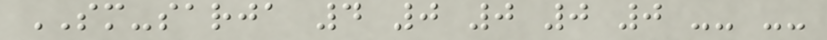SM-sarja 4 0 0 0 0 -- --
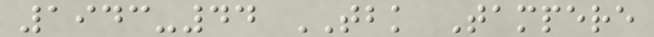1943-44 TBK Tampere
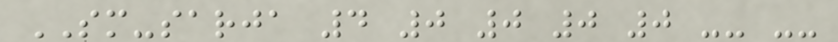SM-sarja 4 0 0 0 0 -- --
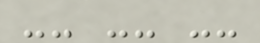-- -- --
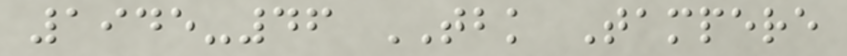1945-46 TBK Tampere
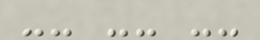-- -- --
